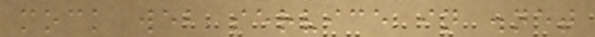mock web service in .net
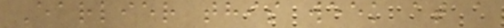Earlier this week at a
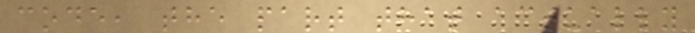code, the part that actually
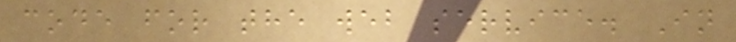code for the web service. In
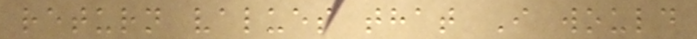return values that I would
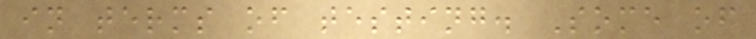in terms of testing. Some of
